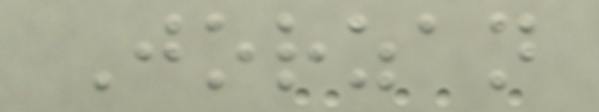Jorzan
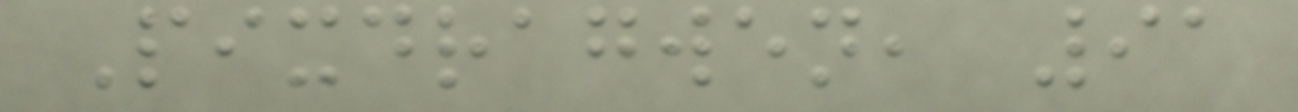Pixdragwen, 91
